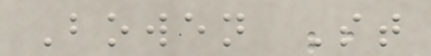Bowen St
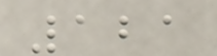121
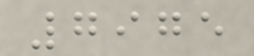7975
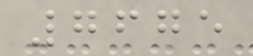7675
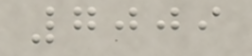7009
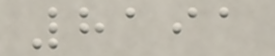8191
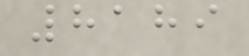8189
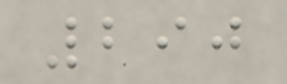290
